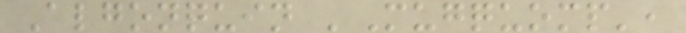Algonquin 'Mugquomp',
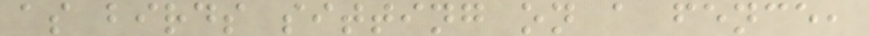as birds sitting on a fence,
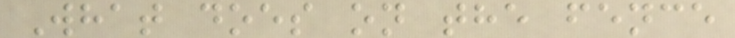What does on the fence
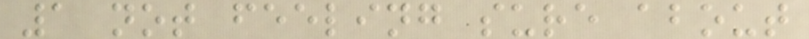1 not feeling sure about
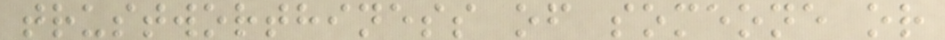trustworthiness of someone or
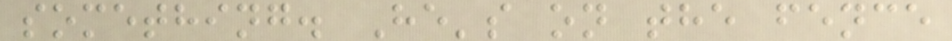something. He's on the fence
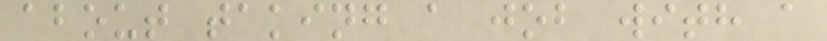about taking a job with a
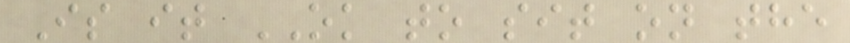Is it OK to sit on the
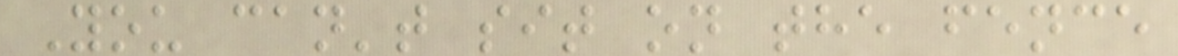You can't sit on the fence
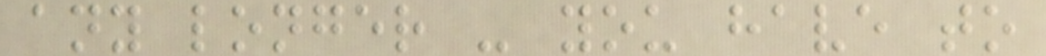any longer - you have to
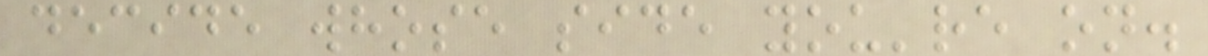decide whose side you're on.
